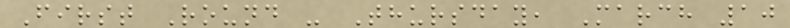First Round - Thursday, March 10
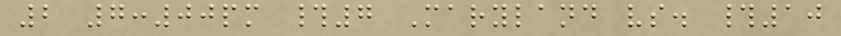2 7:00pm #7 Maryland vs. #10
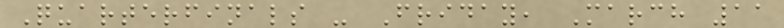Quarterfinals - Friday, March 11
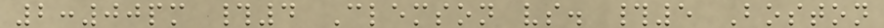2:00pm #4 Clemson vs. #5 Boston
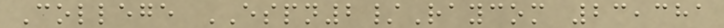College ESPN2/Raycom 23,381
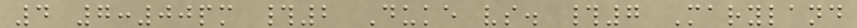4 7:00pm #2 Duke vs. #7 Maryland
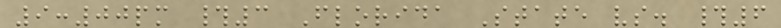9:00pm #3 Florida State vs. #6
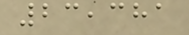23,381
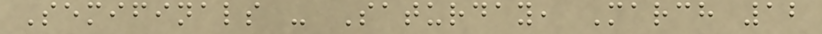Semifinals - Saturday, March 12
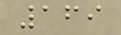169
